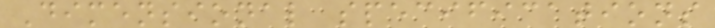Dimensional specifications
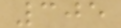305
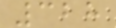328
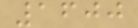1600
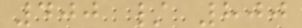400 / 800
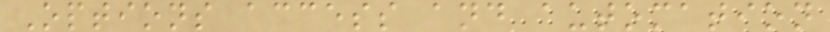Options access and automation
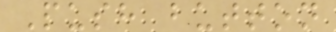Push button
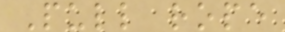Pull rope
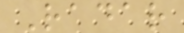Radar
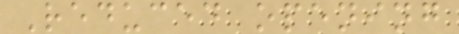Reduced opening
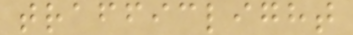trafficlight
